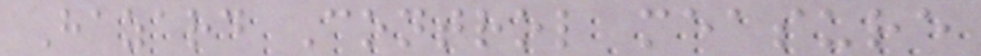Hazard Control measure
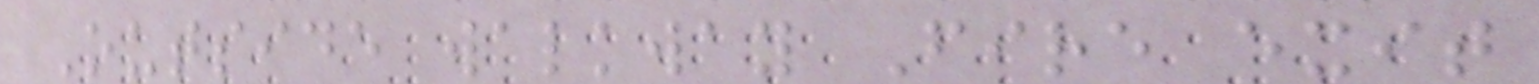Outside walkway Fire exit
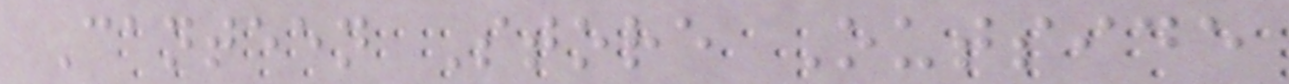Canteen Store Outside
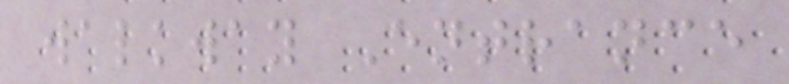walkway Entrance
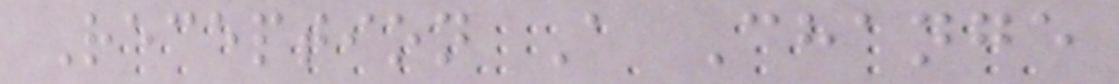Reception A Change
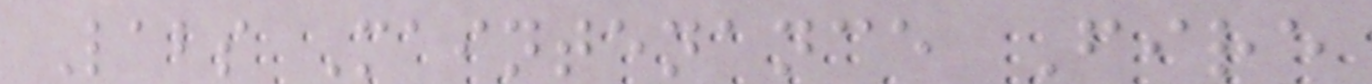Labs Maintenance Fire
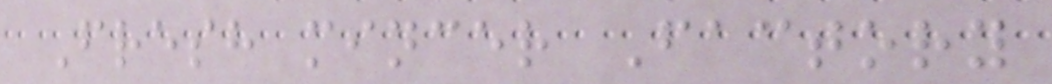Fresh mincer Factory
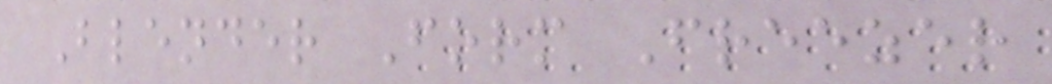Blender Form Freezer
